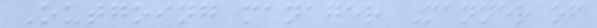Outgoing manager Manner of
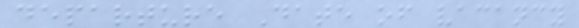departure Date of vacancy
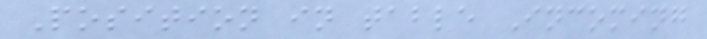Position in table Incoming
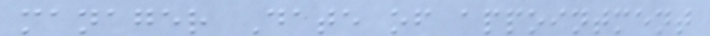manager Date of appointment
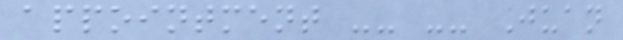appointment -- -- Juan
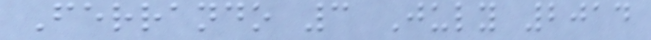Ferrando 3 July 2014
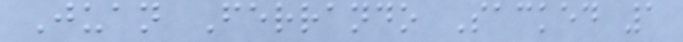Juan Ferrando Sacked 1
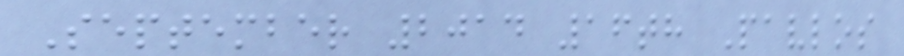September 2014 16th Pavlos
